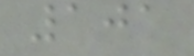101
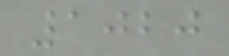1020
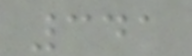341
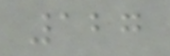127
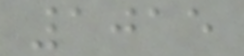1015
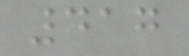417
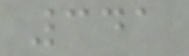341
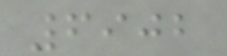6902
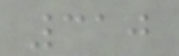310
